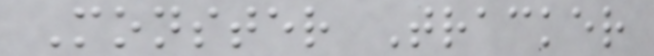Monster Tracker
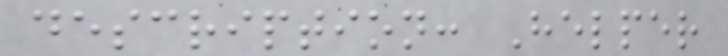description: Helper
